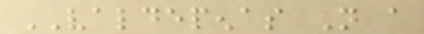VALDEPENAS Not a
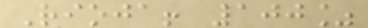Rioja! 100%
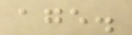age.
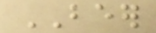BEER
